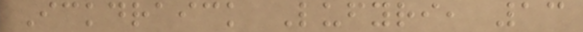Ickdraick Lufyri, 13
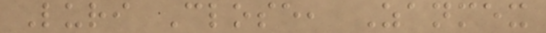Luri Close, Zanmex
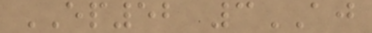EP52 3AJ
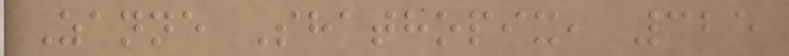Zanne Shathopix, 325
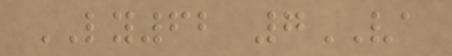LY62 7VA
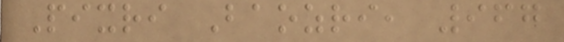Pixri Baozri, 967
